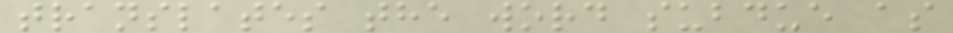translates the word subdue as
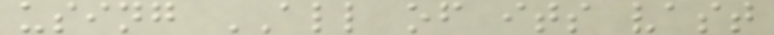using ALL of its vast
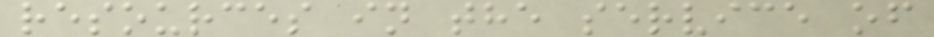resources in the service of
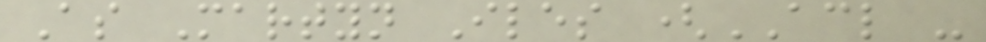As Martyn Iles (ACL -
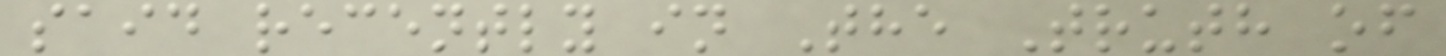said recently in The Truth of
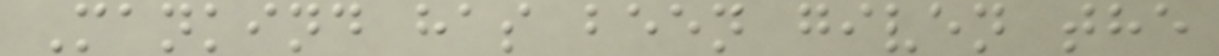Mankind has been given the
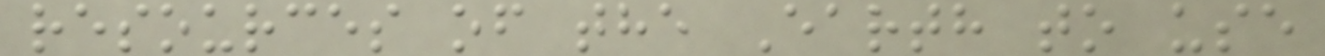resources of the Earth to use
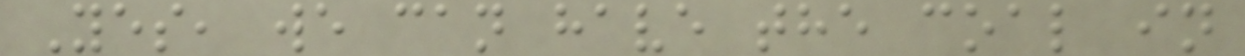Yes, we can have the coal in
